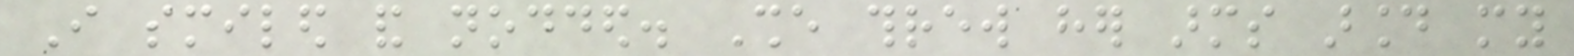I smiled and nodded. She threw her arms around my
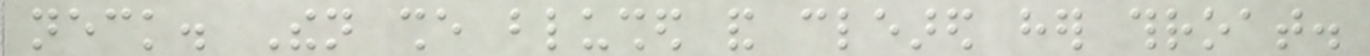neck. Then she blushed and cleared her throat.
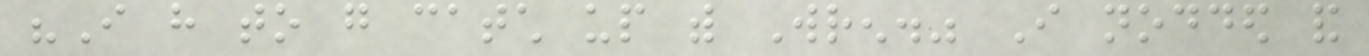"I have to go catch up with Wren." I nodded and
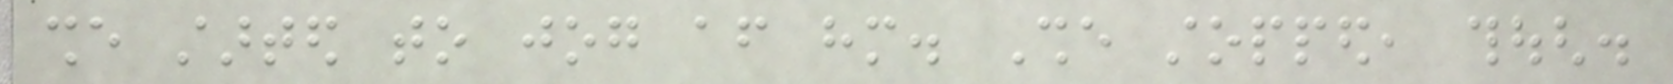she started to jog after him. She stopped, though.
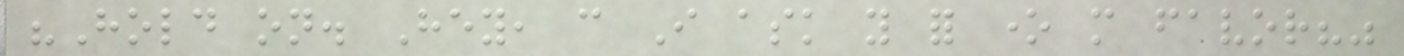"Hold on. Hey, can I ask you for one more favor?"
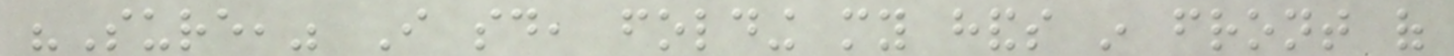"Sure," I said, folding my hands in front of
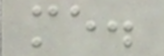me.
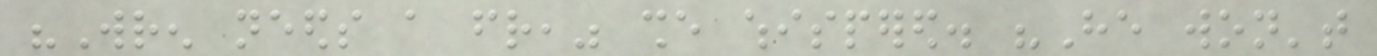"Wren needs a friend," she whispered. "He won't
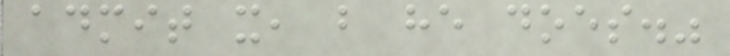admit it, but he does."
